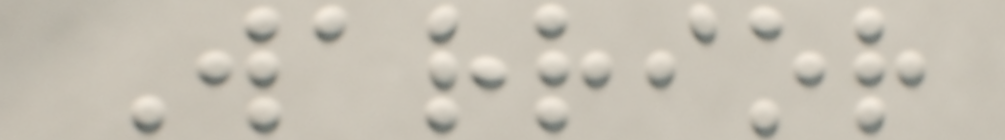Warrior
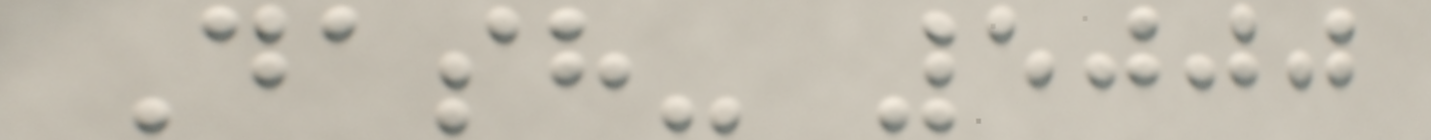Dash- 5000
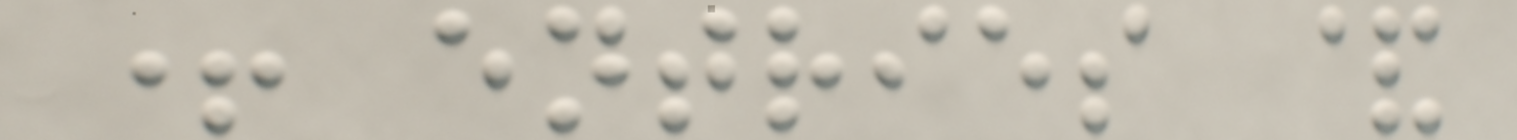+ entries &
